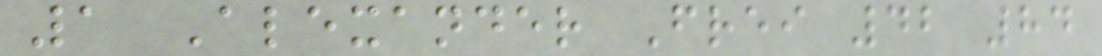1 Alexander Frei 42 84
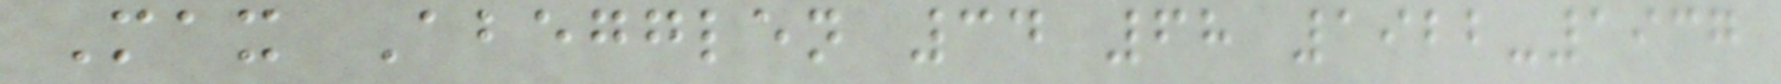Max Abegglen 34 68 1922-1937
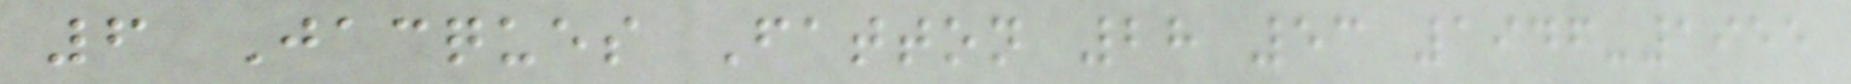6 Jacques Fatton 28 53 1946-1955
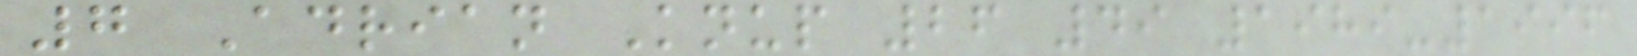7 Adrian Knup 26 49 1989-1996
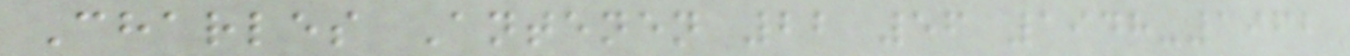Charles Antenen 22 56 1948-1962
